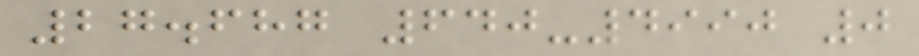27.687 640-4990 0
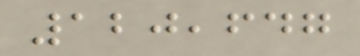120,647
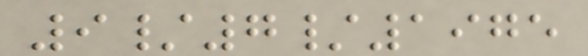9/7/1975
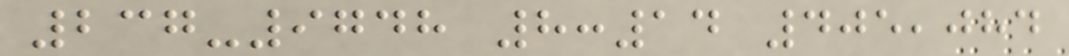237-9748 8:14 405,084
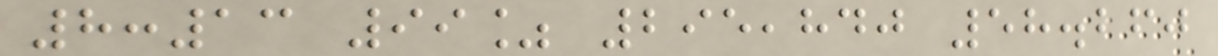8:13 99% 295,840 58.260
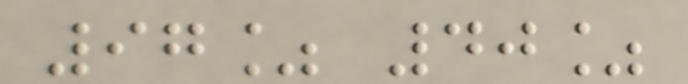97% 40%
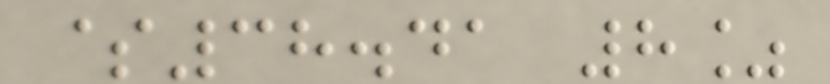$38.41 8%
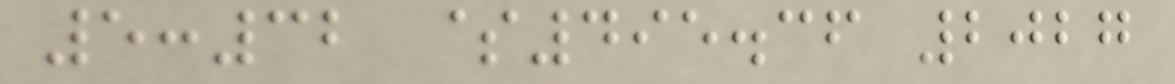5:32 $495.36 2027
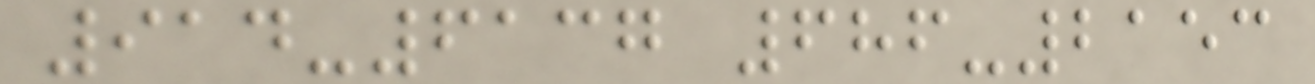914-6137 686-2153
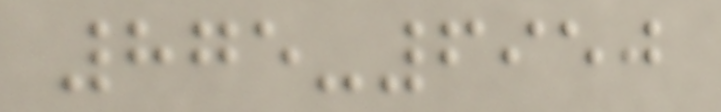875-6950
